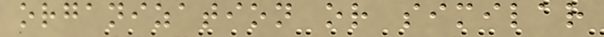organization or similar
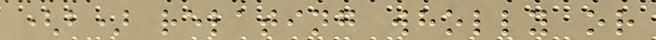(b) relating wholly or
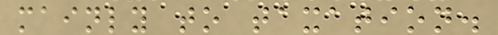mainly to taxation.
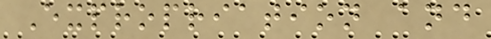Expropriation and
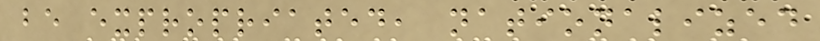be expropriated, nationalized
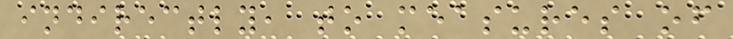indirectly, to measures of
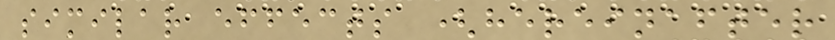similar effects (hereinafter
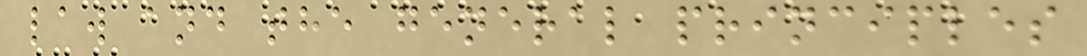law and the general principles
